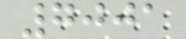7001
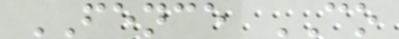FENCE CO
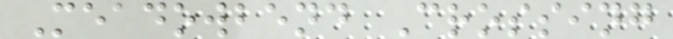Meadowbend Crossing
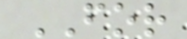FOR
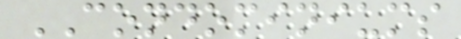CONDOMINIUMS
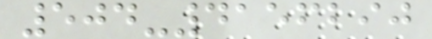504-4156290
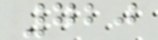720
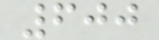600
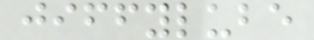jiffylube
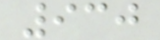930
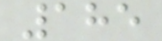185
